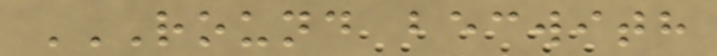ROUND BECWITH
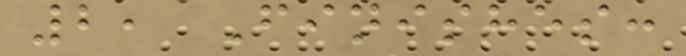2, Finishes:
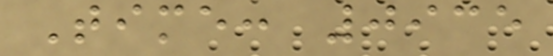Time: 0935
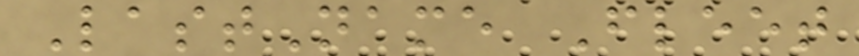LastName Fleet
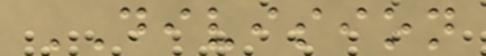DIVISION
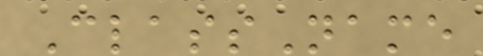ClassName
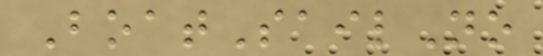BoatSailNo
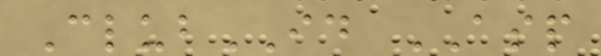ClubID ASP
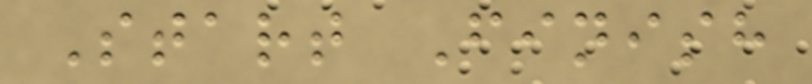Start Finish
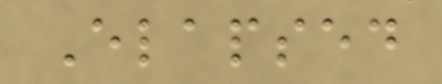Elapsed
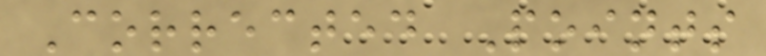Corrected Points
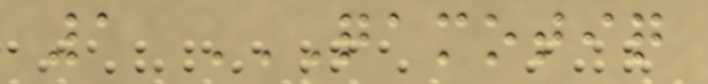1 QAMOTIQ
